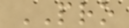PRO
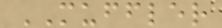MUFFLER
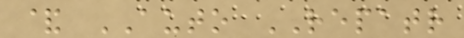& AUTO REPATR
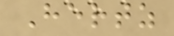Hertz
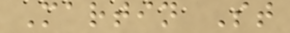Martin St
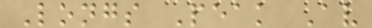Longs Peak Av
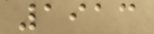1913
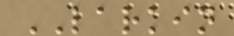LARKIN
